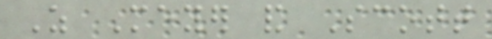As Meyer and Scott
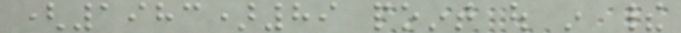(1983)89 point out in their
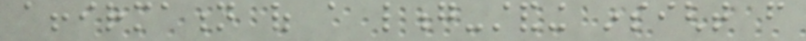affirmation of a long-standing insight from
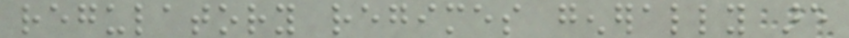regulatory regimes generally are
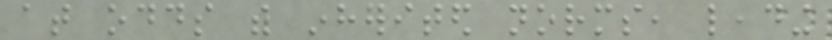at odds with inherited norms, leading
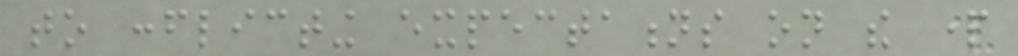to conflicting expectations on the part
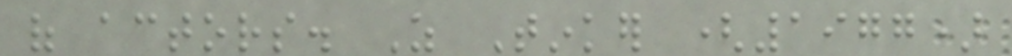of actors. As Tinker (1977)
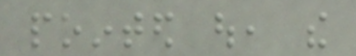pointed out, the
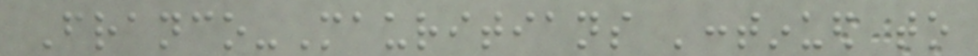Franco-Mauritians 'continued to
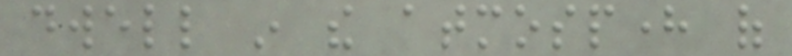dwell in the atmosphere of
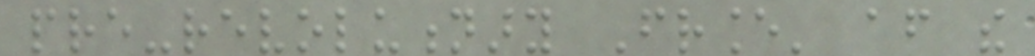pre-revolutionary France' after the
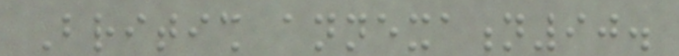British annexation90.
